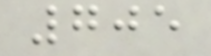705
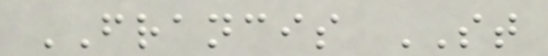FRANCIS ST
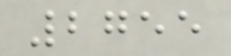2755
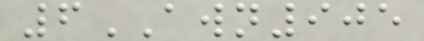6AWN905
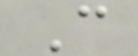C
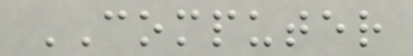COMPUTER
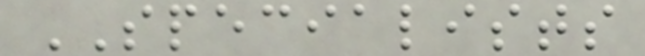SPECIALISTS
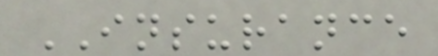INSURANCE
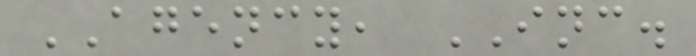AGENCY, INC.
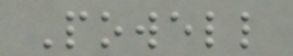Powell
